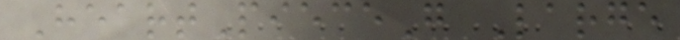HeartPieceG Large
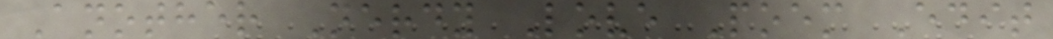Another Nerdy Love Poem Edit
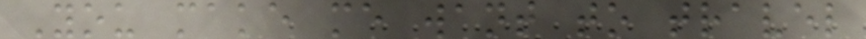You make me want to travel
